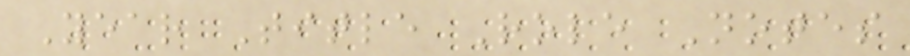Year Title Role Notes
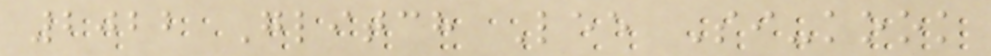2022 Glitch Lee Si-kook
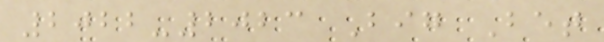2022-2023 Big Bet
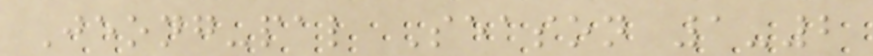Jeong-pal Season 1-2
